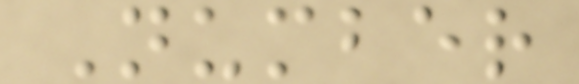Number
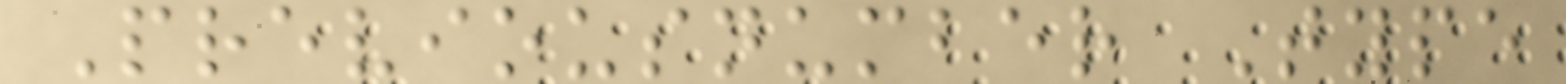Previousnumber Type
